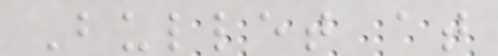Bullet at
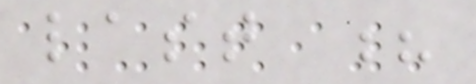last ?
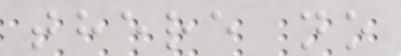there no
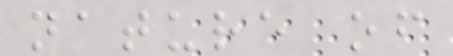nature of
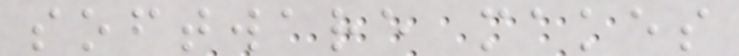software makes
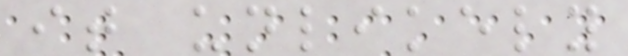it unlikely
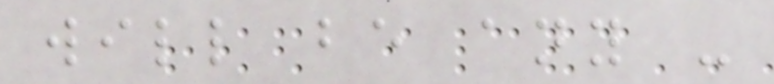will be any -
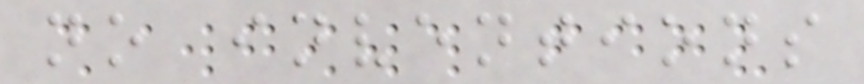no inventions
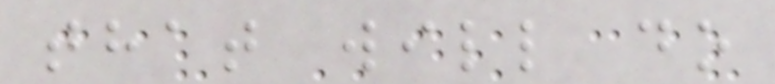that will do
